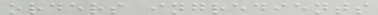orders ingredients
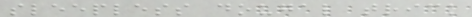sleepless dougal trick
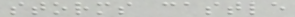storms castle
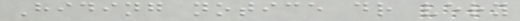Hiding notice dr very
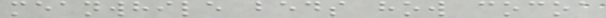meanwhile beds how cocoa
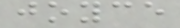joyce
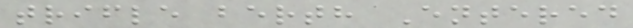trifle berth Entered
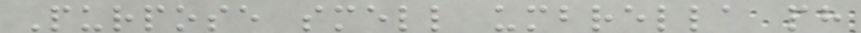Purpose smell umbrella ph
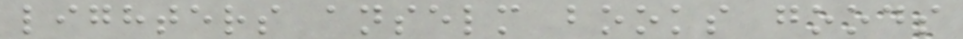lighters anselm books goods
